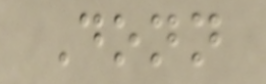Donn
